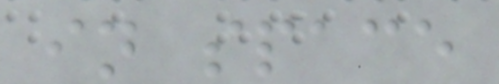in space
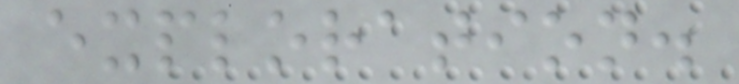exploration.
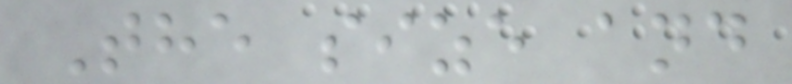The size and
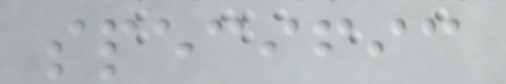specific
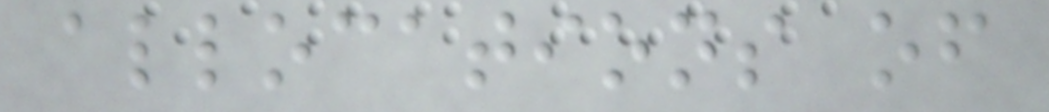allocations of
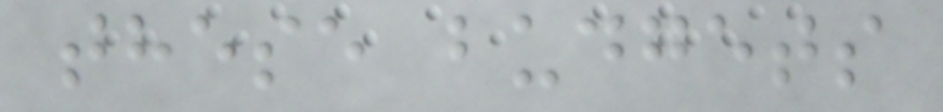these budgets
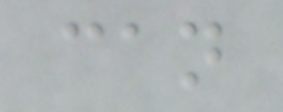can
